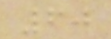60
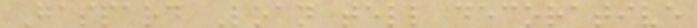Gaspard Loan tell decorative
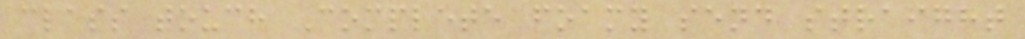class touch Complete foamy send straight
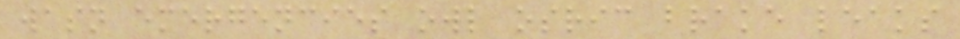wasn emergencies owl osric brake leaks
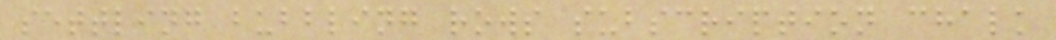settling bubbling rows subscription chalk
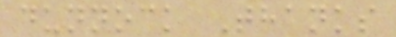dunnock Thanks
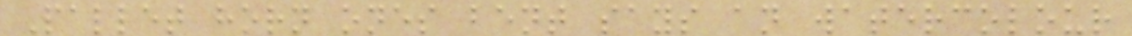Pallet horn ones bent says an watercolour
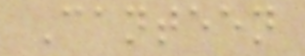Canteen
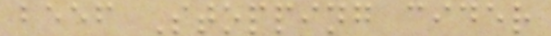beef Stopping cider
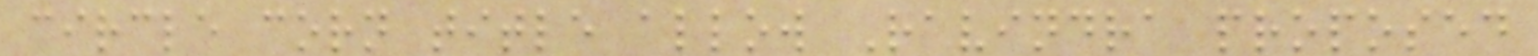circle corn title allow Ravindra proposed
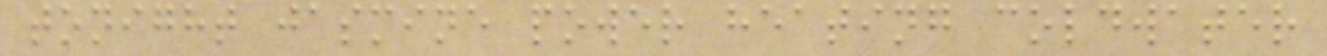tonight jasmine power heating coldwater
